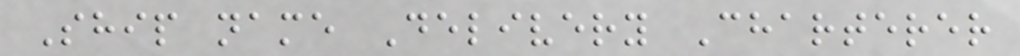Ship name Delivery Charterer
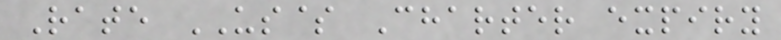Rate US$ Charter expiry
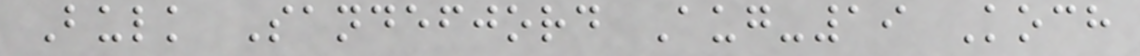Bulk Sandefjord Aug-19 Koch
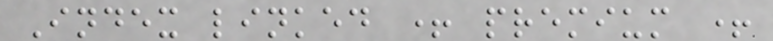Index linked + premium +
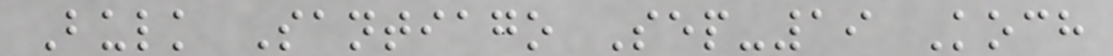Bulk Santiago Sep-19 Koch
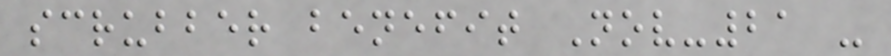scrubber benefit Nov-21 -
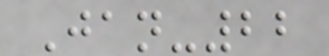Jan-22
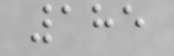185
